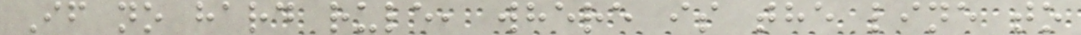If no hard rule, where is the line to
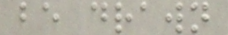be drawn
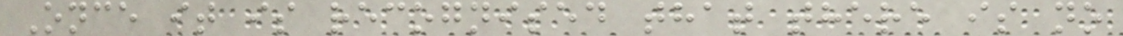Once it is recognised that there is no
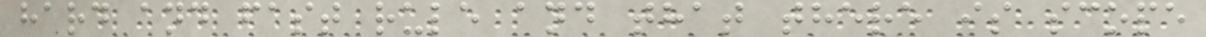hard and fast rule and that there is scope
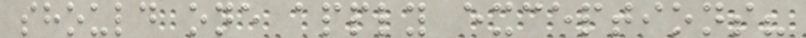should one apply exceptions?
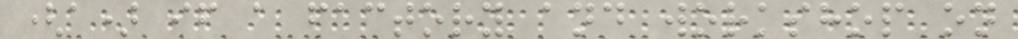(a) if a factory and workshop on
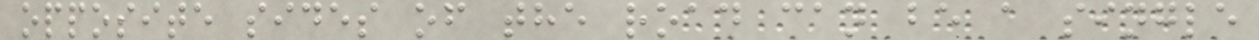opposite sides of the road can be a single
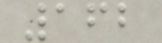162
